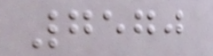7570
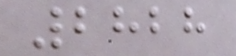2828
